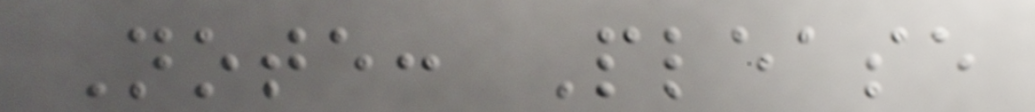Note: Please
